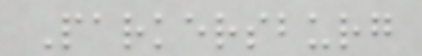Parkersburg
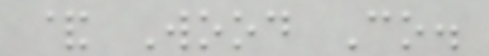& Wood Co.
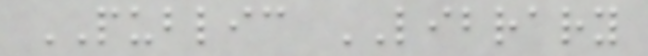PUBLIC LIBRARY
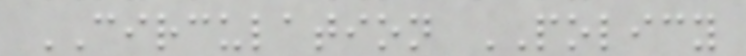CIRCULATION POLICY
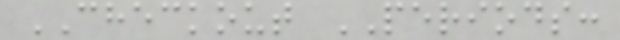CHECKOUT PERIODS:
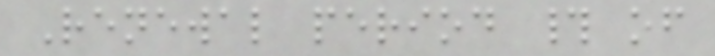Renewal period # of
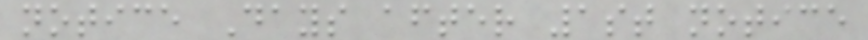notice Days after 1st notice
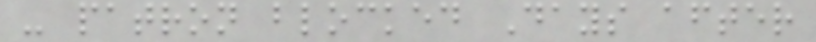- patron blocked Days after
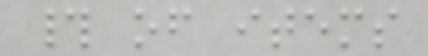# of items
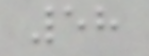58
